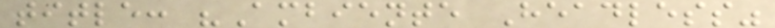title: "Ambiente Headless"
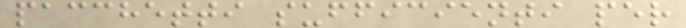pacchetti sufficienti per
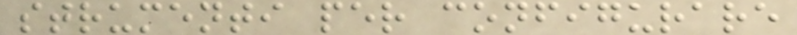strumenti per configurare
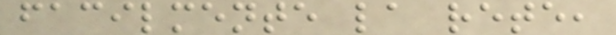facilmente la rete,
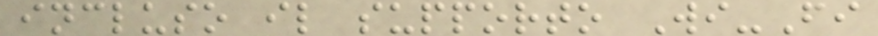incluso il supporto Wi-Fi
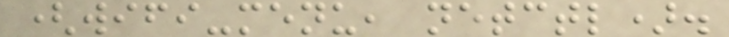(wifi-menu, netctl).
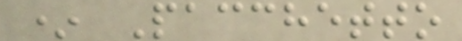* Pacchetto
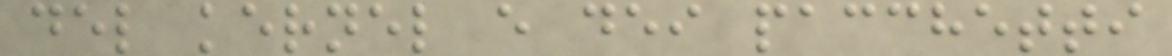del kernel e dei pacchetti
